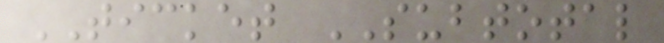TICKET SUBTOTAL
